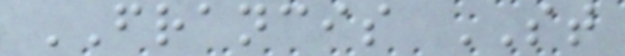FRANCIS ST
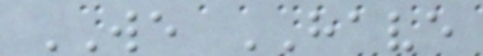WE HAVE
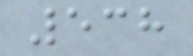538
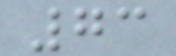73
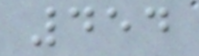454
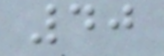40
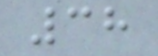38
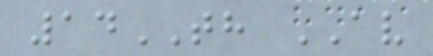14TH AV
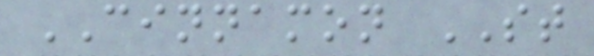CINNAMON ST
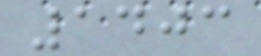1403
